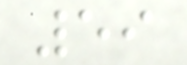59
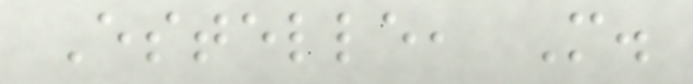Estelle, M.
